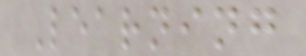Learning
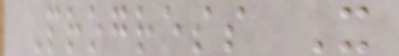Progress X
